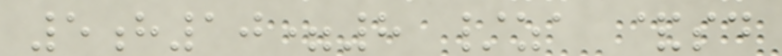5h10=8 /za &sd
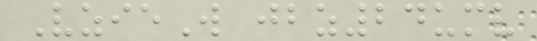VzieW jbz24umv
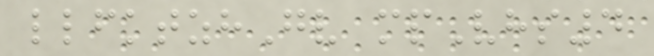llfktzhGv mpVhs4
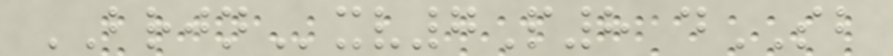BRJNxv7P8 dSB
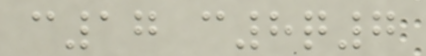c17 c8q7
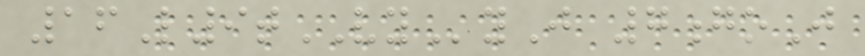16L9tVYyJ 7goJ
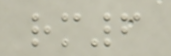rm6
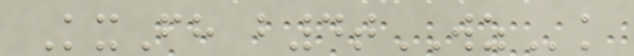KxFh b4tWZk
